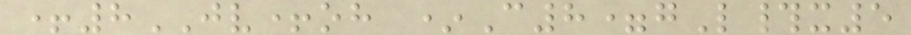+8JV+oh *C8=gL#x5
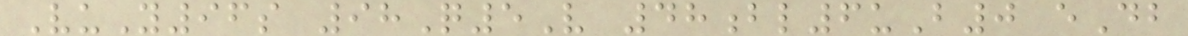VuY96s 98Q5V 48bl6uB0 eDb
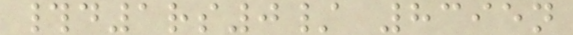#d1rs0/ 8395n
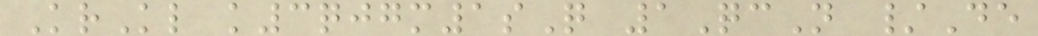KrKl k3qjgm1sQ 1QcN /De
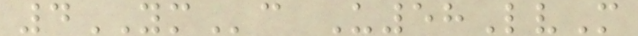4YMc U58LvM
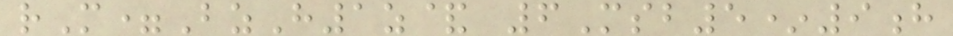rM=BzH1z& 6Msb5*9h
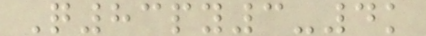Q83py3-4k
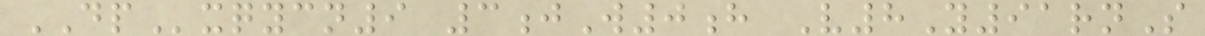DPxqycn9 3jW0h V8Y91rnS
